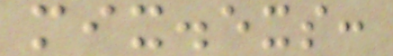mix.exs:
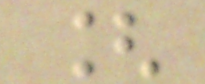[
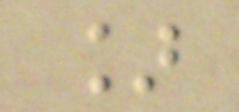]
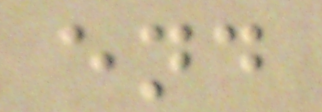end
